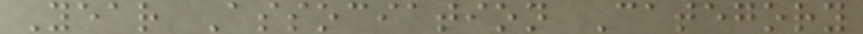Year Association Category
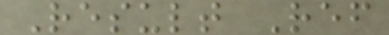Result Ref
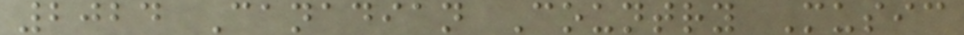2024 Canadian Country Music
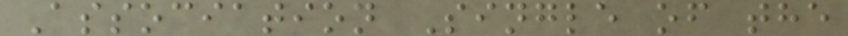Association Single of the
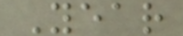Year
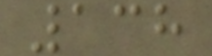138
